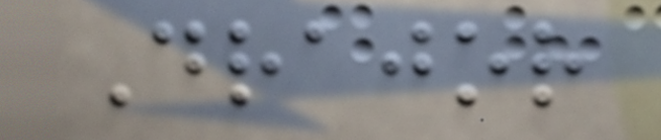Drajor
